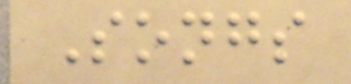Songs
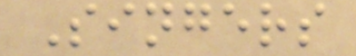Singers
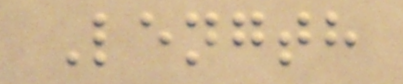Length
